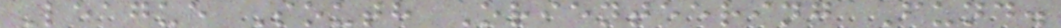League South Orienteering Fund.
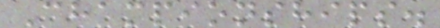Championships.
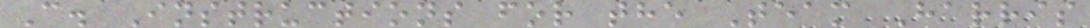C. Instructions for the Team Harris
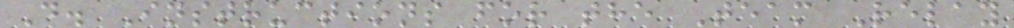D. Instructions for the Team Relay
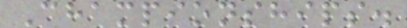Championships.
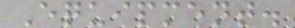Equipment.
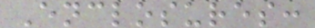Enclosures:
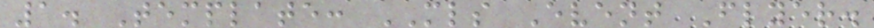1. Template: MLS Event Flyer.
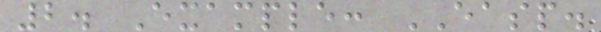2. Example: EASP.
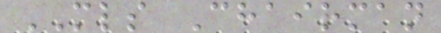MLS Chairman
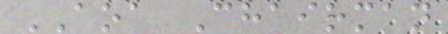AOA Chairman
